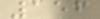156
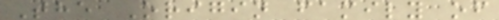The Origin family of
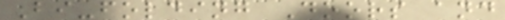Bi-folding Doors and
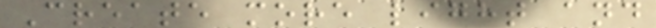Create more light and
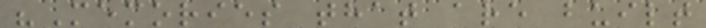"Memories that are built
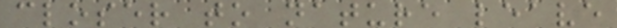closer to nature leave
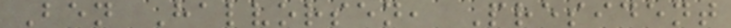Ben Halvorsen, President
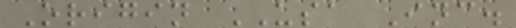Origin USA Inc.
